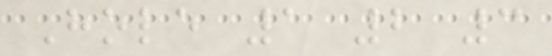Hole 1 2 3
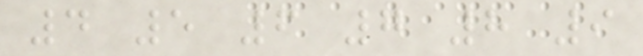4 5 6 7 8 9
